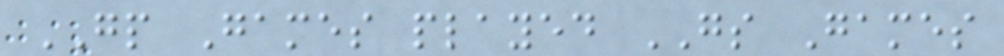GP Games played GS Games
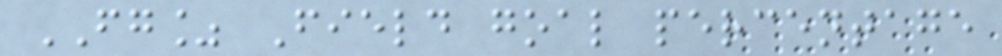FG% Field goal percentage
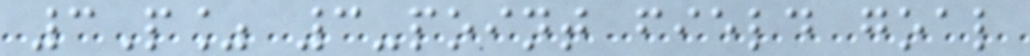3P% 3-point field goal
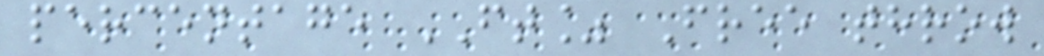percentage FT% Free throw
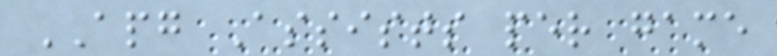APG Assists per game
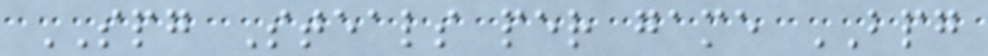SPG Steals per game BPG
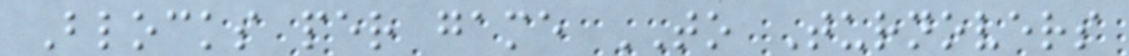Blocks per game TO Turnovers
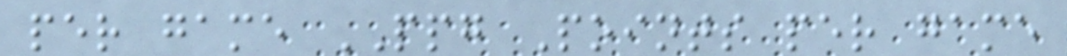per game PPG Points per game
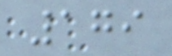179
